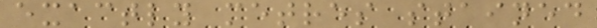exactly metres stained
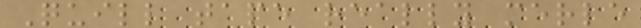Quill tape really merle
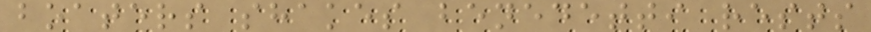boaters shakes benedetti rests
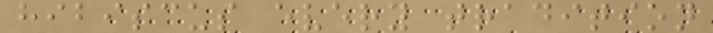hibiscus every tradition
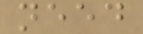need
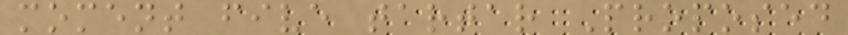moment five tartar Proposed
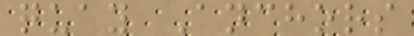quay Anchors
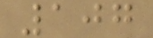107
